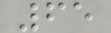65
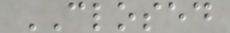CLOSED
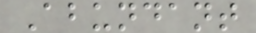Abundant
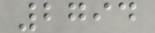2794
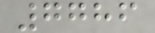7786
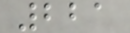221
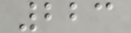223
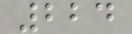224
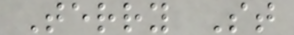Terry St
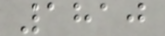1810
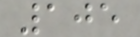105
